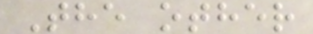The other
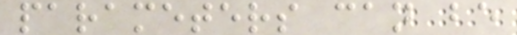parameters can be
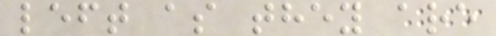left as they are
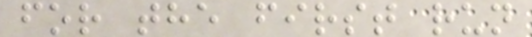for the first run
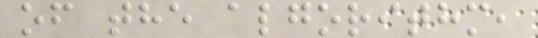of the algorithm,
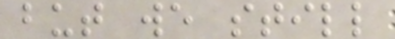but we still
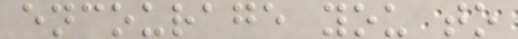encourage you to
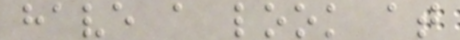have a look at
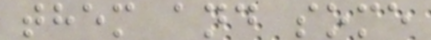them and some
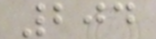204
